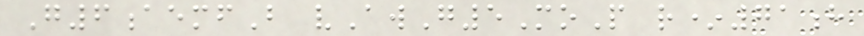G6aemfB vAwG5MoP r*71h
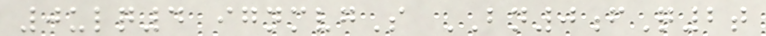0ulq4 ignmvgS BN0fQ2t
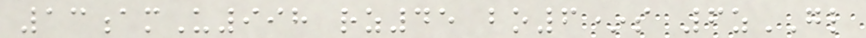13amU998 rz45 bo6*s 6zGL
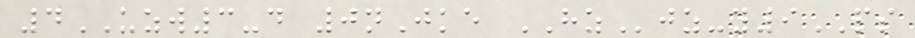4UZW3-d 0nJke HZjz-y9PS
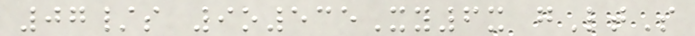07/s 9o535Xy6x gLtS
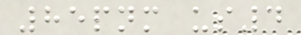85pnm us4
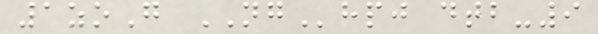1zoG NGhpj dtb-9
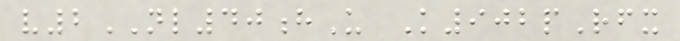v2NL40hU K902pRfx
